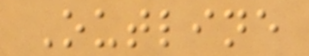Outline
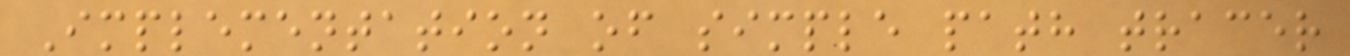Implementation of simple path tracer
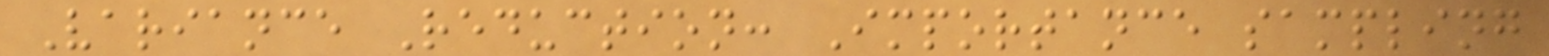Variance Reduction: Importance sampling
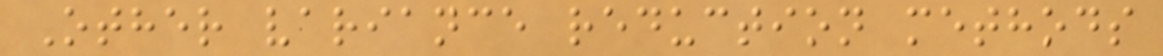Other variance reduction methods
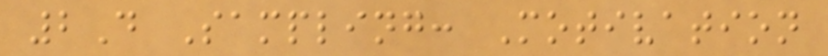2D Sampling: Motivation
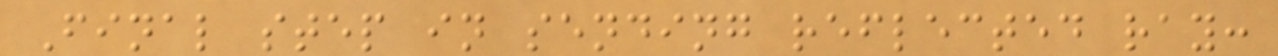Final step in sending reflected ray:
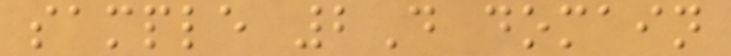sample 2D domain
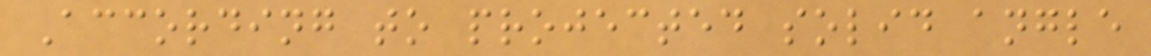According to projected solid angle
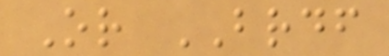Or BRDF
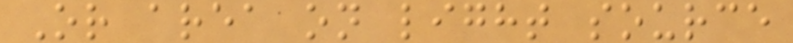Or area on light source
